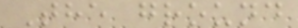The ground
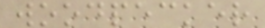woodpecker
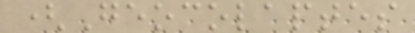(Geocolaptes
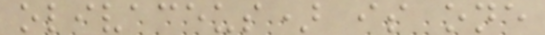olivaceus) is one
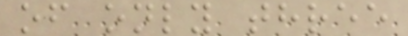of only three
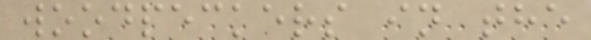woodpeckers in the
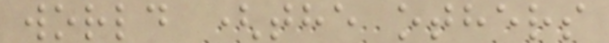world (the others
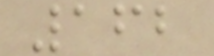162
